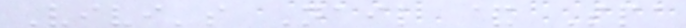Vivi's Nail & Spa
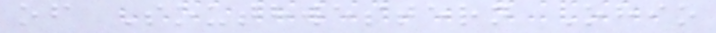of Southwestern Ohio
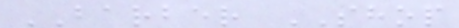BARBER SHOP
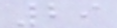29
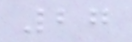27
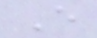E
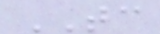TC
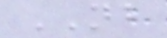NB
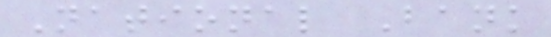National Bank
